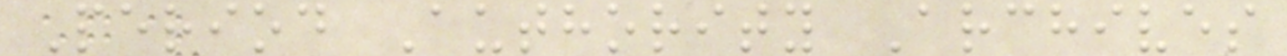Period Authority Archives
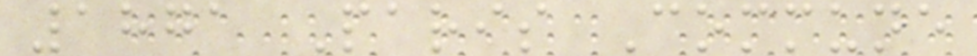1871 Paris Commune
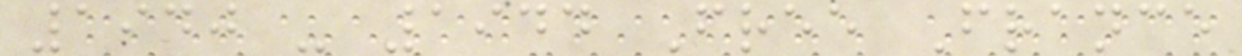1940 - 1944 Free France
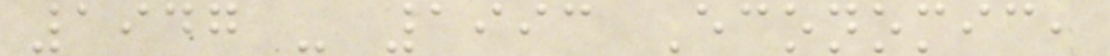1947 - 1993 Economic,
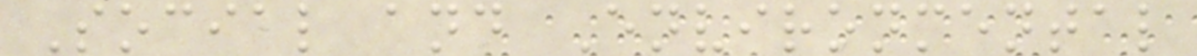Social and Environmental
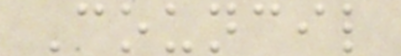Council
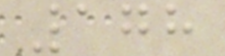178
